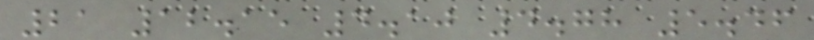21 12.15 4.10 4.78 5.46
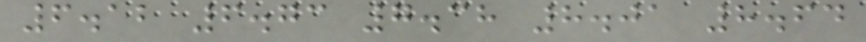6.12 6.73 7.38 8.01 8.64
